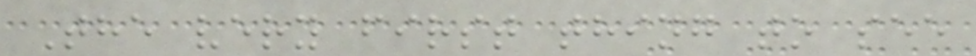The very first thing to see
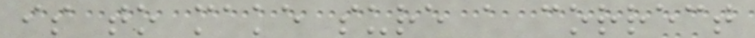is to make sure a correct
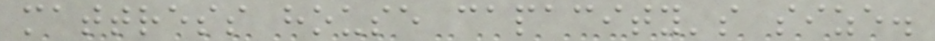mattress house capacity's size.
